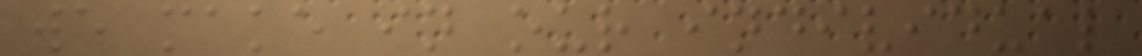we make in our individual
